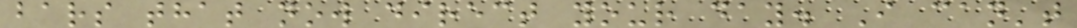bars that now direct your day. I can't
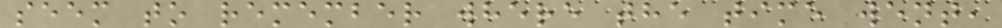seem to remember where the time went,
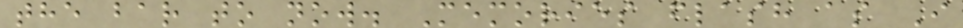the bar to now. Memories flash as I
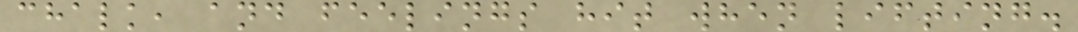chalk, and feelings hit when lifting.
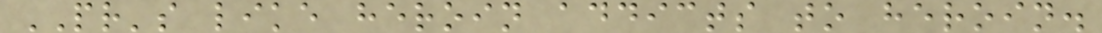PR's like heroin addicts to heroin.
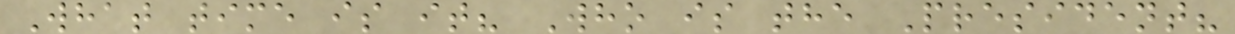What time is it? Who is the President?
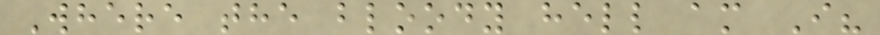Where the bloody hell am I?
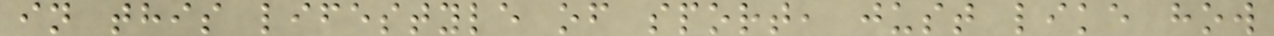in this lifestyle of sport, just like how
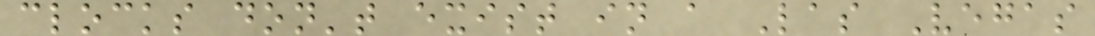clocks don't exist in a Las Vegas
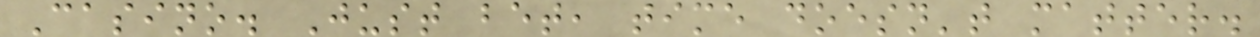Casino. Just bet, time doesn't matter.
